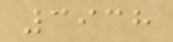3938
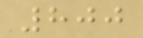800
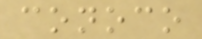conoco
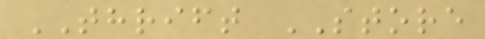THRIFT STORE
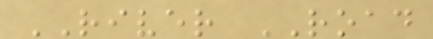RIVER ROAD
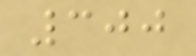300
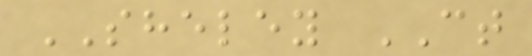SHELEY CT
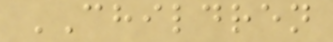CHILDREN
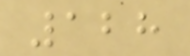128
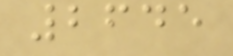2645
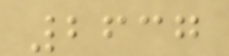2637
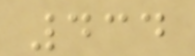434
